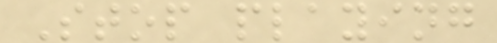Stop playing
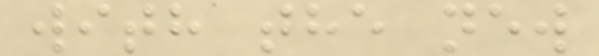with the new
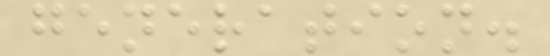generation.
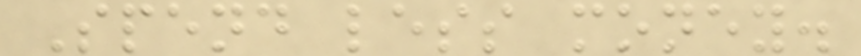Spend less money.
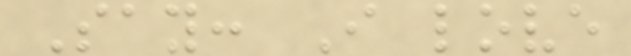Say: I love
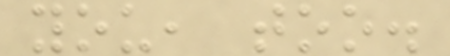you, too.
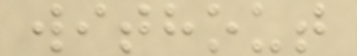without
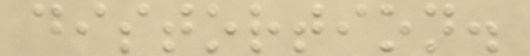distortion.
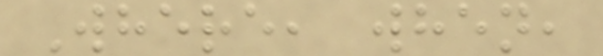Where, when,
